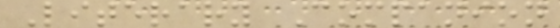Literary Companion
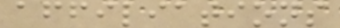affiliations
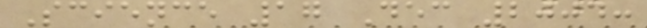Science 17 Dec 2004:
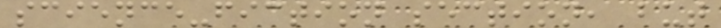science-fiction section, but
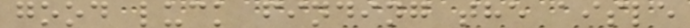good luck finding the aisle
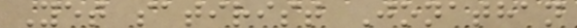Yet satirist Jonathan
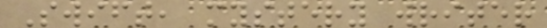Swift, mystery writer
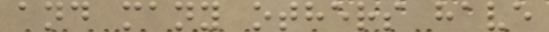and many others have
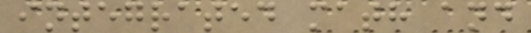integrated math and
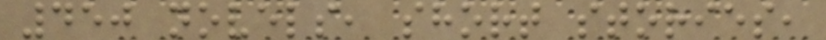450 novels, short stories,
